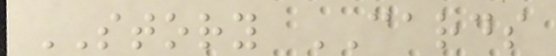STORY CARDS
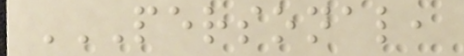PERSONAL,
